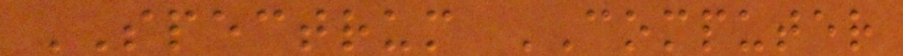SPECTRUM COMPUTER
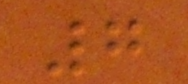7
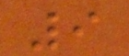9
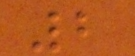2
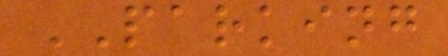PARKING
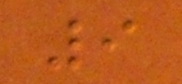9
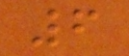6
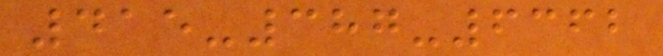415-387-6362
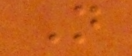N
